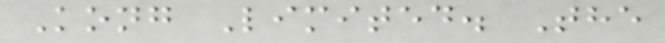Kong Limited. The
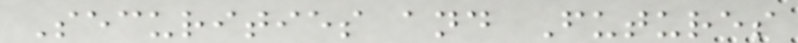Securities and Futures
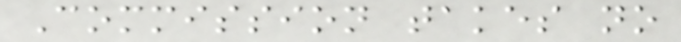Commission takes no
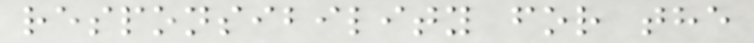responsibility for the
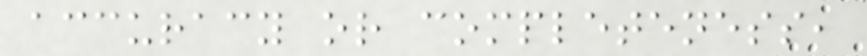accuracy or completeness,
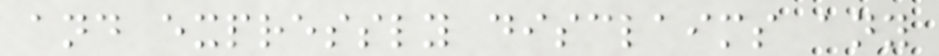and expressly disclaims any
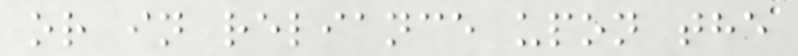or in reliance upon the
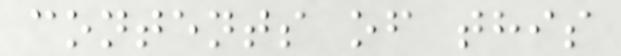contents of this
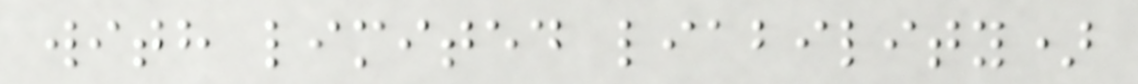with limited liability)
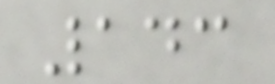143
